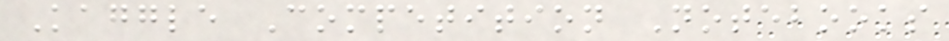Kaggle Competition Notebooks
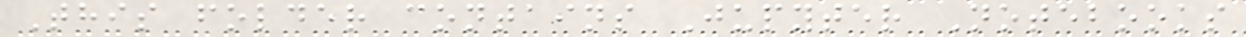This folder contains Jupyter Notebooks
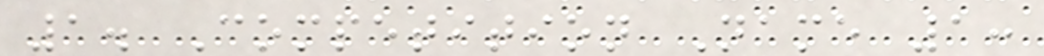1. Competition Name 1:
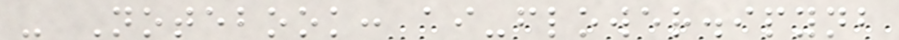- Notebook: ai-flower.ipynb
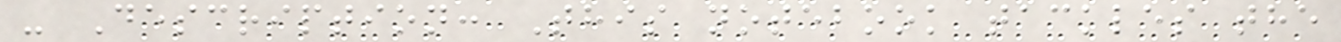- Description: This notebook tackles the
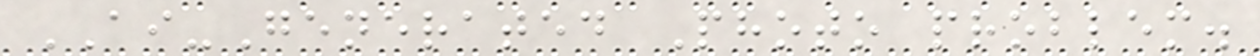AI-Generated Photo problem.
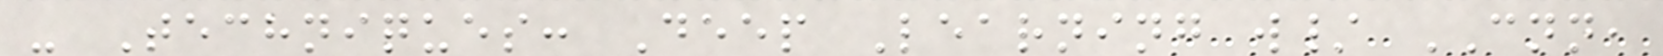- Techniques: Deep Learning w/ CNN,
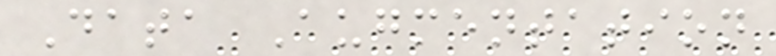Data Augmentation
